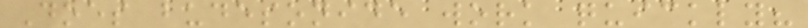Does budesonide work quickly?
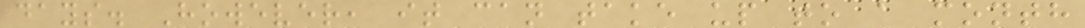days. However, it can take up to a month
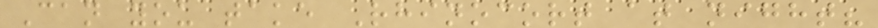Can you take Rhinocort at night?
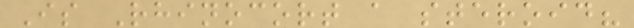Is Rhinocort a steroid?
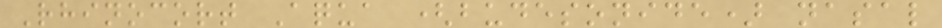Rhinocort Aqua (budesonide) nasal
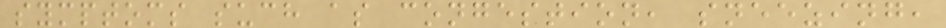symptoms such as congestion, sneezing,
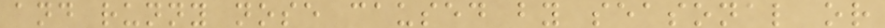and runny nose caused by seasonal or
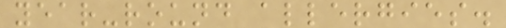year-round allergies.
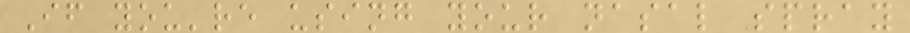If you're using your nasal spray
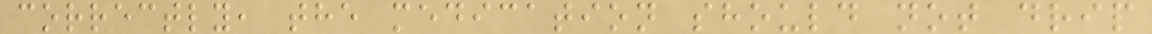correctly, the medication should not drip
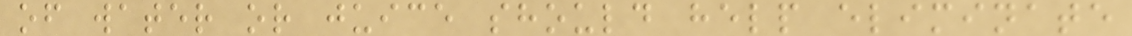of water or juice should help eliminate
